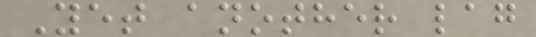Yet another lag
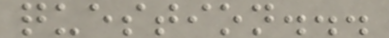question...
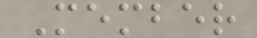Member
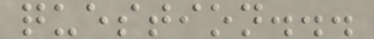question...
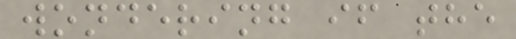wondering if the
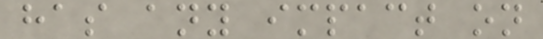has any impact on
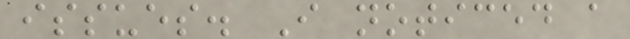issues. I noticed a
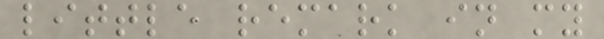little remark in my
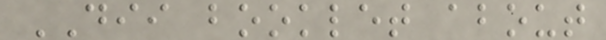DII booklet about
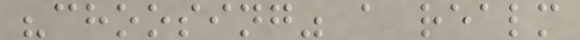"choosing" a realm
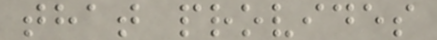that provides
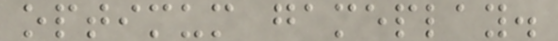optimum gameplay.
